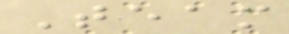Team
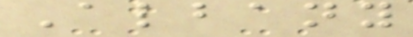Albany
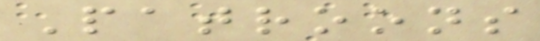Patroons
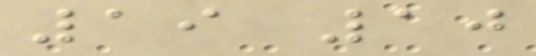19 10
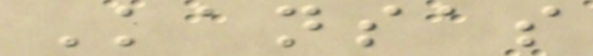Kansas
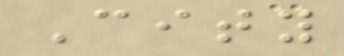City
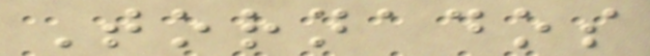Tornados
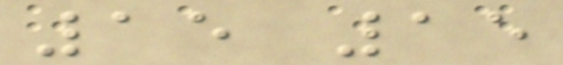15 15
